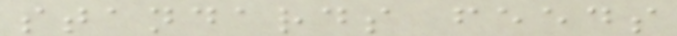standards feeds
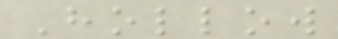Hollow
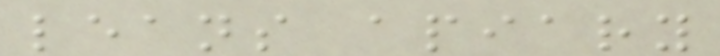leans apiary
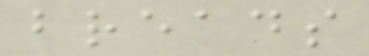breads
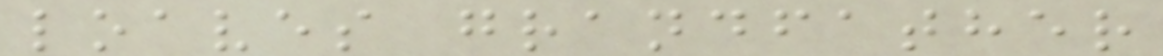loaves grandfather
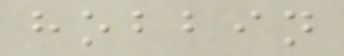hobbin
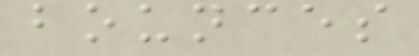bounces
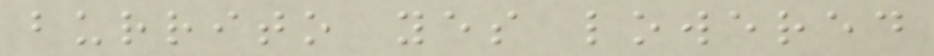burrito yes lowered
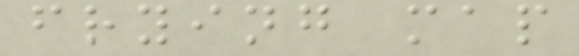frying map
